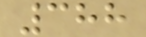388
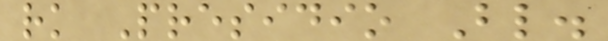rk Presidio Bl.
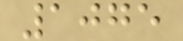1075
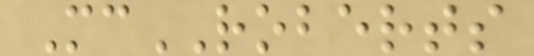McROBERTS
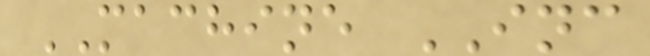MACHINE INC
